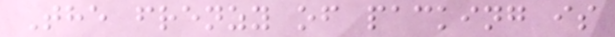The frenzy of packing is
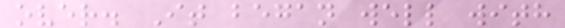over. It began well with
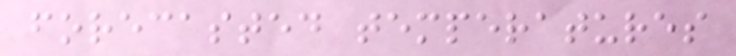forecasted temperatures
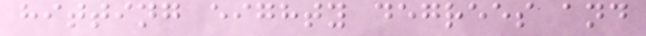hitting eighty degrees and
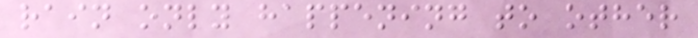rain only happening to other
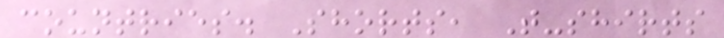countries. Shorts, T-shirts
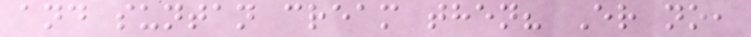and suntan cream then? Er no,
